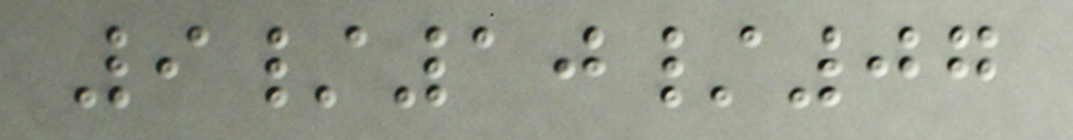9/10/07
